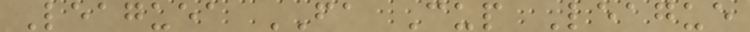Leaguea FA Cup League
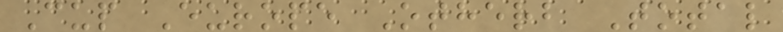Cup Europe Otherb Total
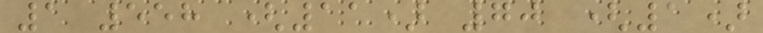1 558 (11) 70 (1)
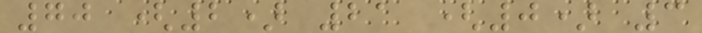70 (2) 21 (0) 3
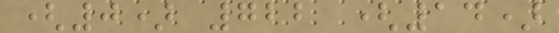(0) 722 (14)
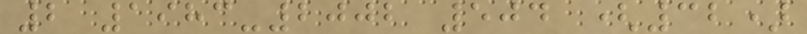2 1983-2002 504 (32)
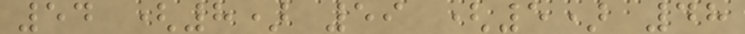54 (8) 59 (5) 48
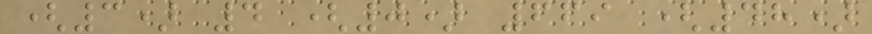(3) 4 (0) 669 (48)
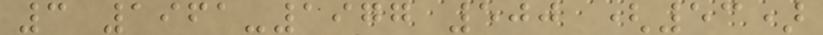3 1961-1977 500 (53)
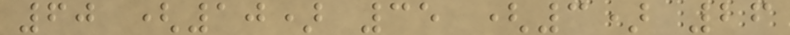60 (10) 35 (3) 26
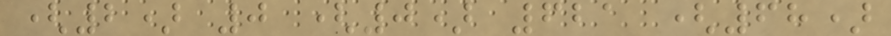(2) 0 (0) 621 (68)
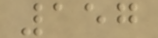157
